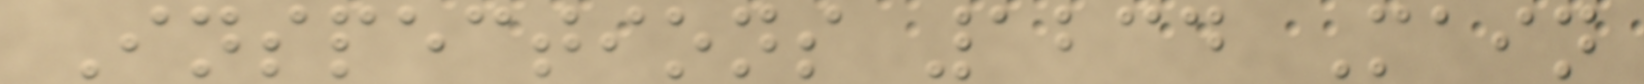Inspections 1234 Main
